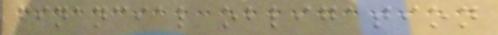financial obligation
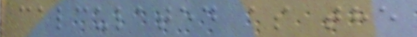calculated as the
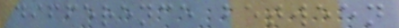difference between
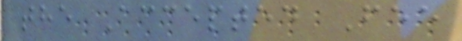the Accepted Fee
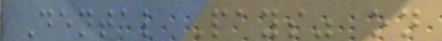Dental Pays" on
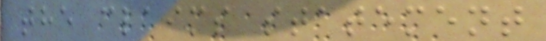the claims statement
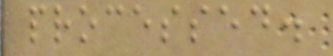processed.
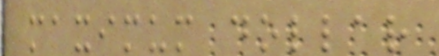maximum dollar
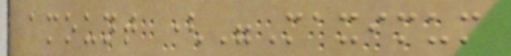amount ("Maximum
